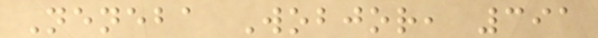Neneba Wobjor, 391
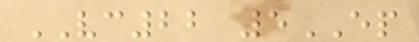VC22 5EP
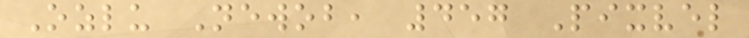Ozlu Newob, 457 Pixvel
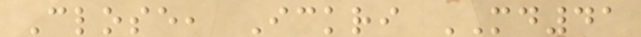Close, Ickri MD41
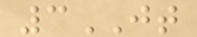3JT
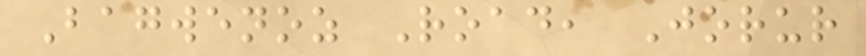Bagwenoz Road, Jorur
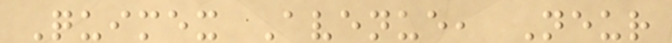Quimex Avenue, Neur
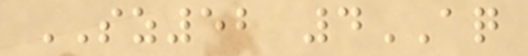SZ52 4AQ
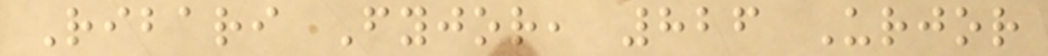Ribari Fyjor, 826 Urjor
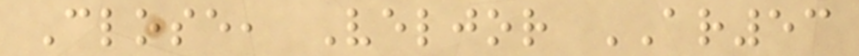Close, Veljor AR53
